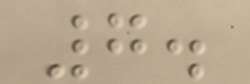7.
